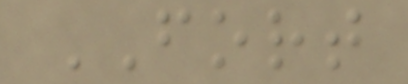FORT
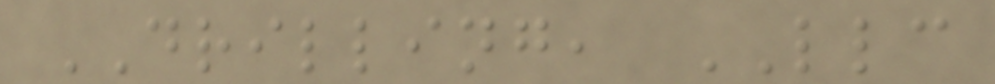DRILLING, LLC
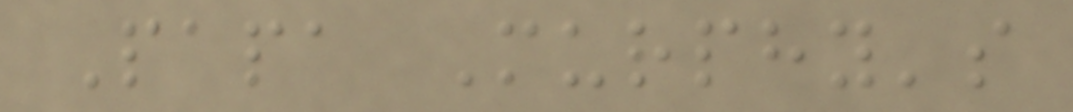Papa Murphy's
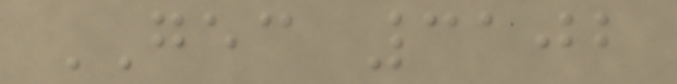GEC 3102
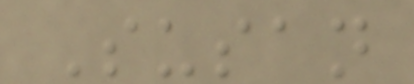Susan
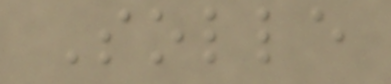Solle
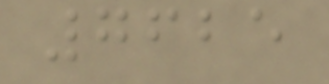7625
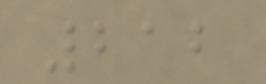212
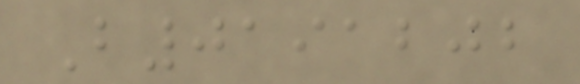B0191202
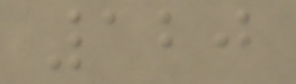120
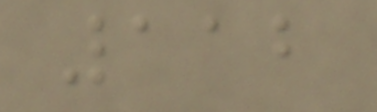112
